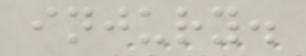injury.
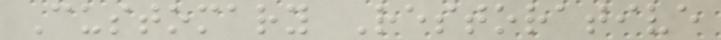Customary Restorative
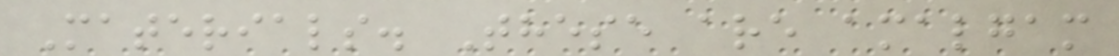Materials. These are amalgam
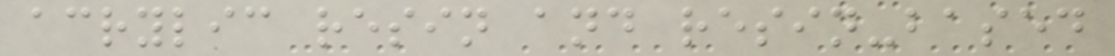acrylic resin and resin-based
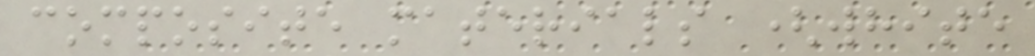composite materials (white
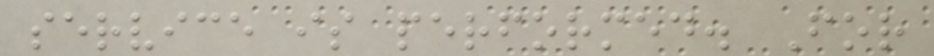service is performed. For
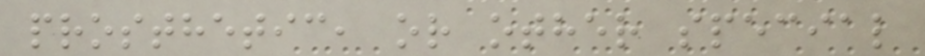prosthetic, or other special
